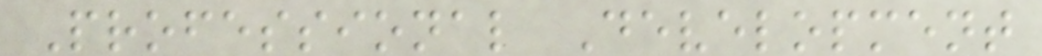Professional Development
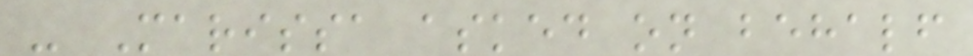- Marissa asked on behalf
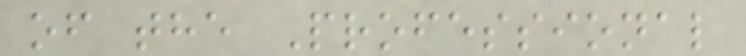of the Professional
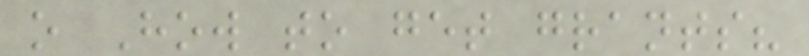o How to get grants?
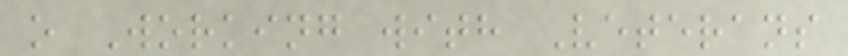o Working with Veterans
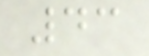43
